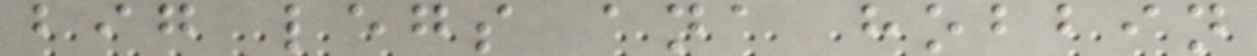big legs ana hobbin
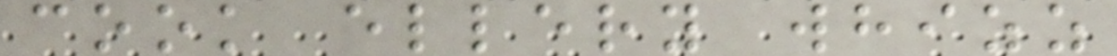cook ellery whizz
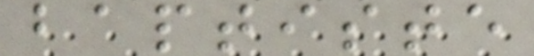baptiste
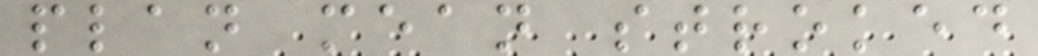plan mean stroked
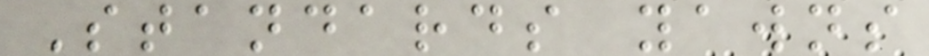Standards yawns
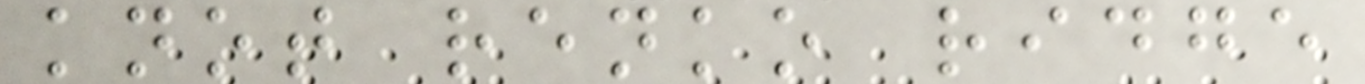knot renko ridge
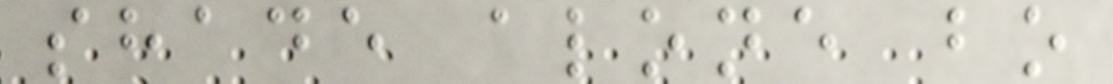shade alone bo
